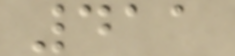411
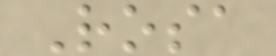Rosa
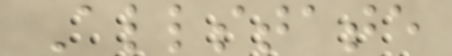Allstate
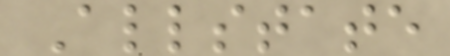Allstate
